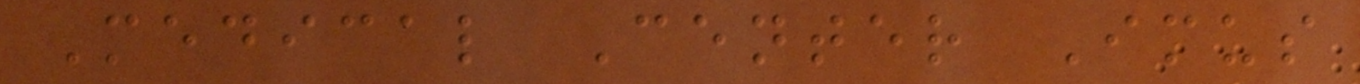Medical Center Imus
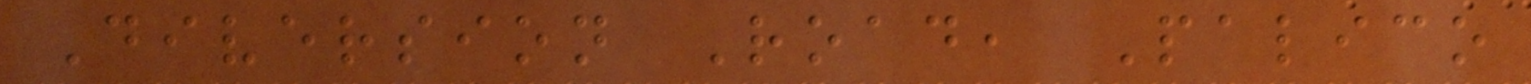Diversion Road, Palico
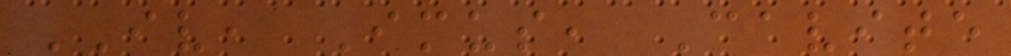IV, Imus, Cavite
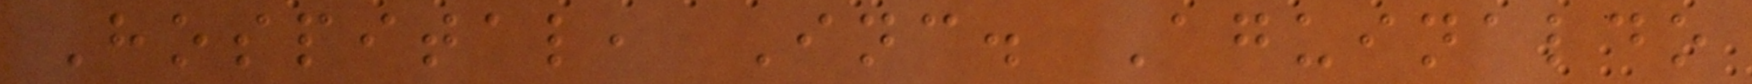Hospital, Inc. Aguinaldo
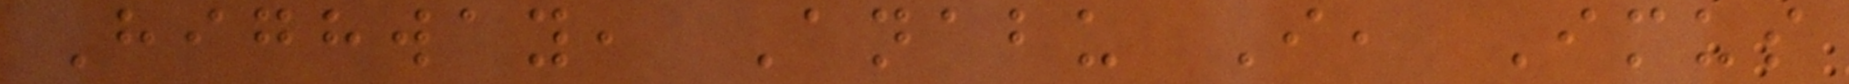Highway, Anabu I, Imus
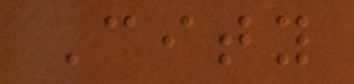City
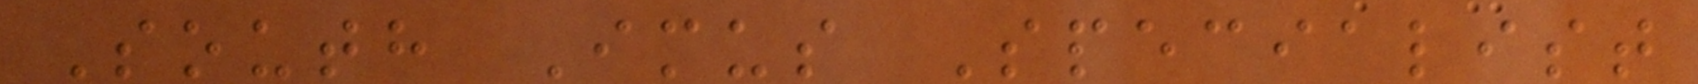South Imus Specialist
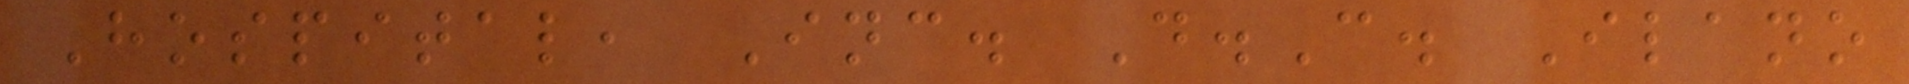Hospital, Inc. D.C. Ilano
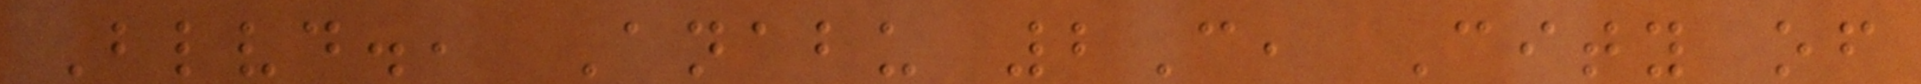Blvd., Anabu 2C, City of
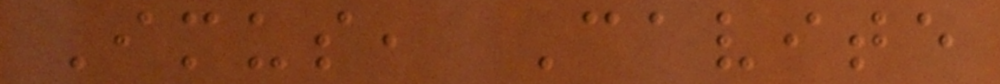Imus, Cavite
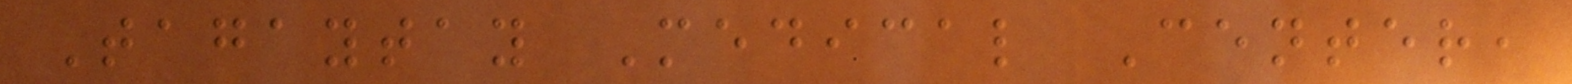Tagaytay Medical Center,
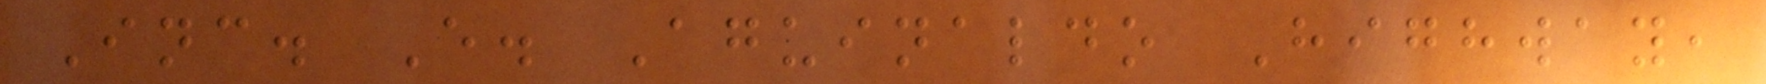Inc. E. Aguinaldo Highway,
